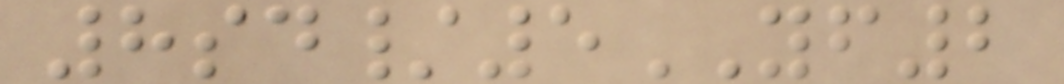8sd/5YF2
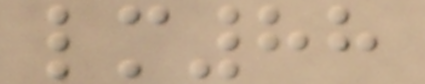lm88
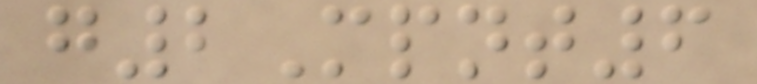g2Mpnt6
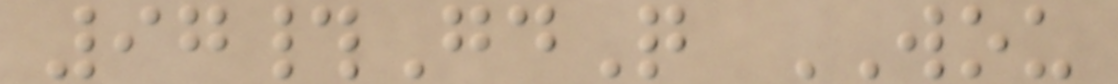97#GdQ WOU
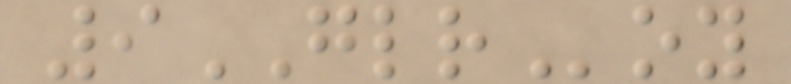9GLRoy
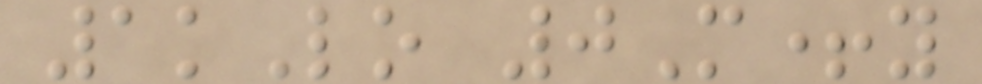1kLo 0M+y
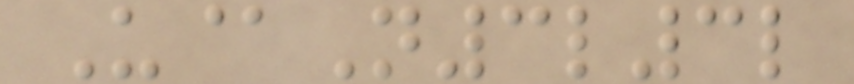U@N3l3l
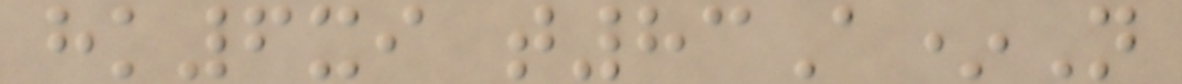hk6xi t83A*N
